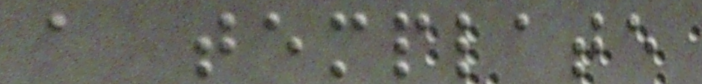a template
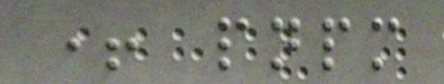+ pnpm
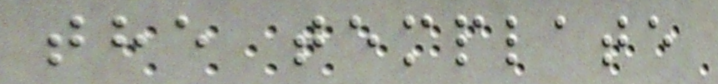the template
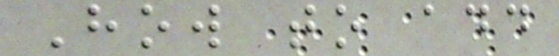How to add
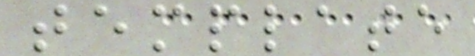template
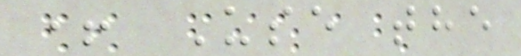+ Use the
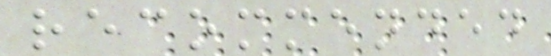recommended
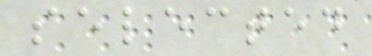selected
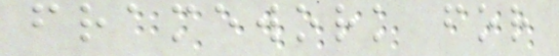framework for
